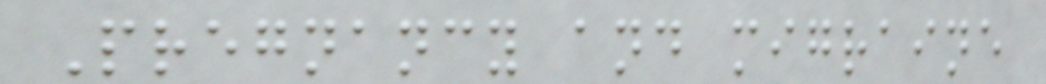Pregnancy and migraine
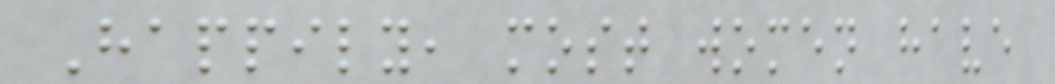Happily, most women have
